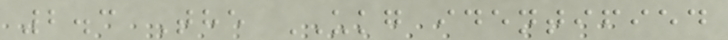2.3 The UKG identified
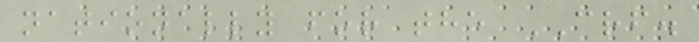nationally for the CRF.
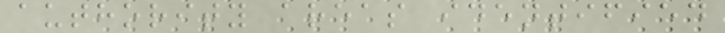authority areas identified
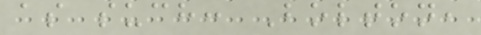as such: Bolton,
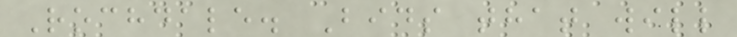Rochdale. Bids that will
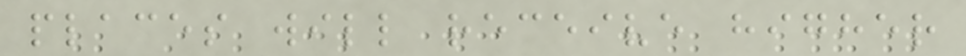places will receive higher
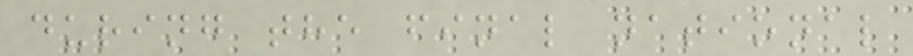during the final national
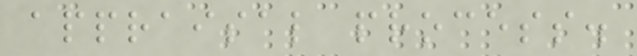appraisal process.
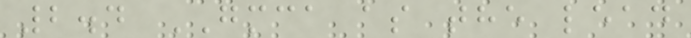2.4 GMCA as the lead
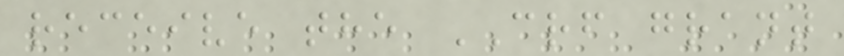receive the CRF grant
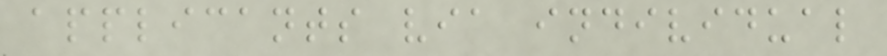applicants via individual
